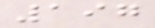197
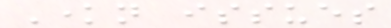Known issues
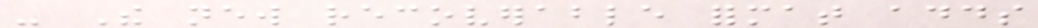- The new recoverable format adds
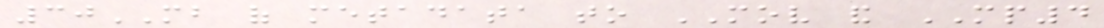30MB of metadata to MOV and MP4
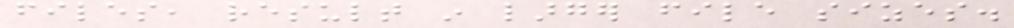files, result in larger file sizes.
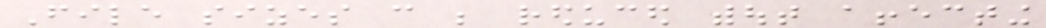File sizes can be reduced without affecting
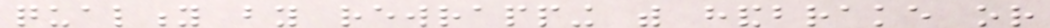quality by rewrapping with handbrake or
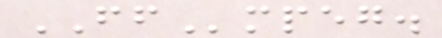FFmpeg.
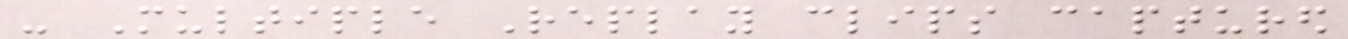- Multiple Replay clips captured
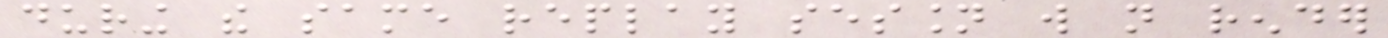during the same replay session will not render
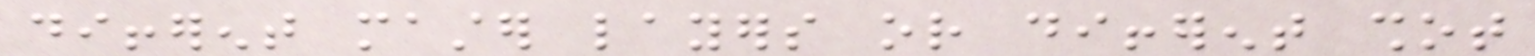different master layers or different shot
